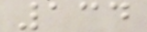134
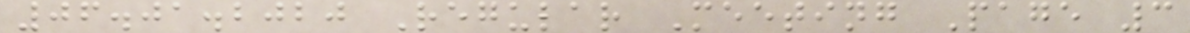06.01.2020 Regular Meeting Page 3
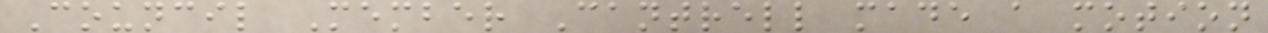Council Member Cantrell made a motion
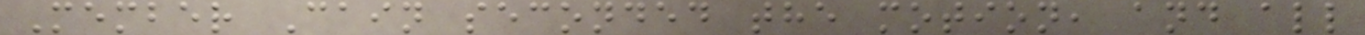Member Cain seconded the motion, and all
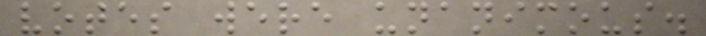votes were unanimous.
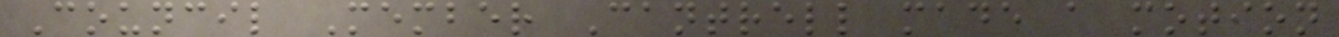Council Member Cantrell made a motion
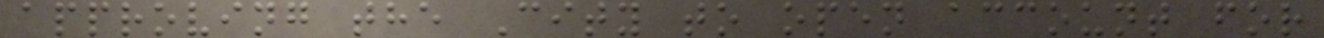approving the City to open account for
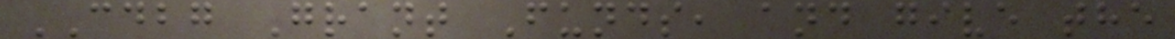CDBG Grant Funds, and give the
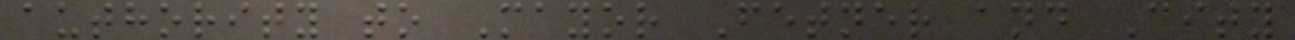authority to Mayor Fetner and City
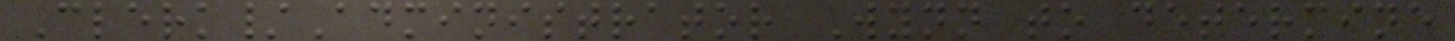Clerk/Administrator Wynn to determine
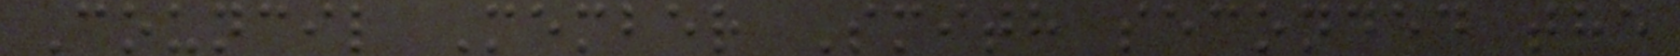Council Member Smith seconded the
